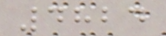4824
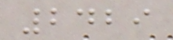2429
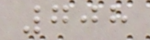708
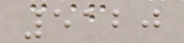5120
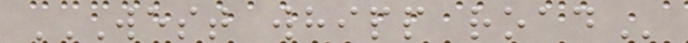WEST WHIPP ROAD
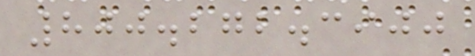800.272.3900
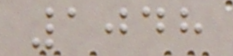1048
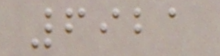6921
